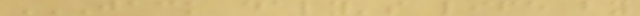JACK DALY'S LIFE BY
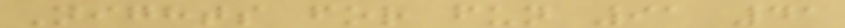Nights for fun 91 41
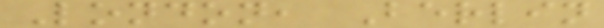London, Berlin
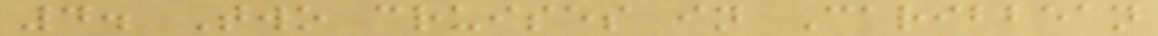4. Two cruises in Caribbean
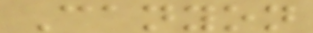Canyon
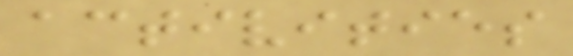activities
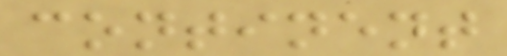continent
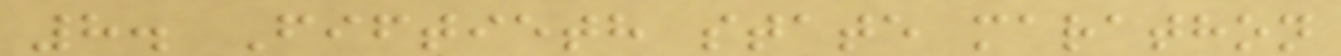8. Fiftieth state marathon
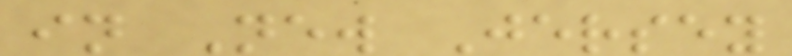in New Jersey
